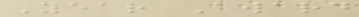Year Award
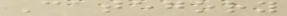Category
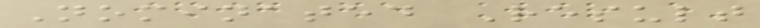Nominated Result
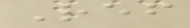Ref
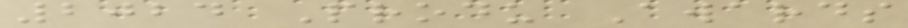2024 Produ Awards
